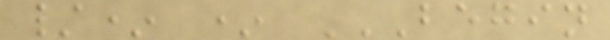/* * BEGIN
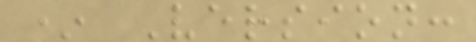* Version:
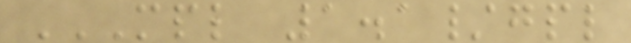MPL 1.1/GPL
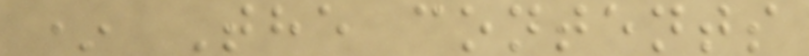* The contents
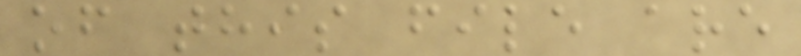of this file are
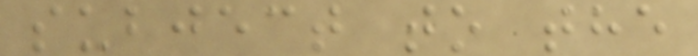subject to the
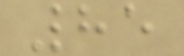85
